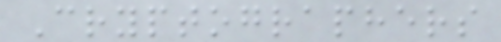Cryptographers
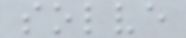solve
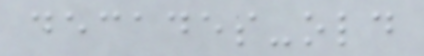decades-old
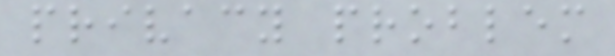privacy problem
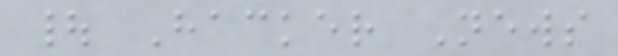| Hacker News
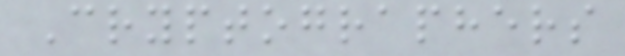Cryptographers
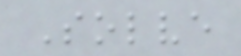Solve
